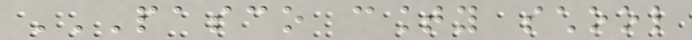PASCO COUNTY SCHOOL
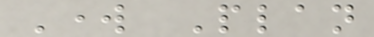Work Plan
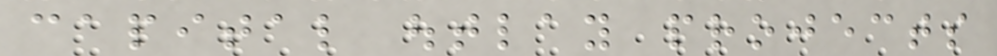capital outlay projects
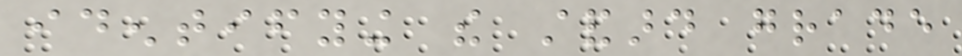identifying the standard grade
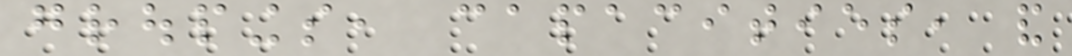groupings, capacities, and
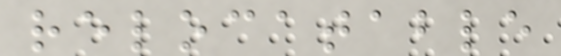relocatable
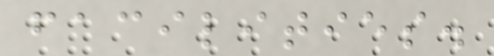facilities.
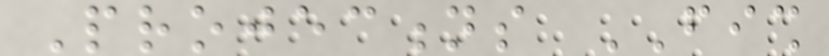Projections FISH
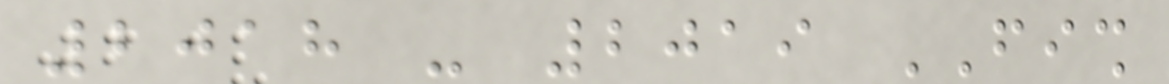2018 - 2019 FISH
